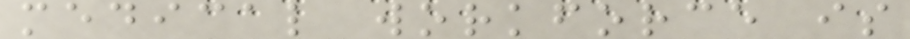medical workforce is
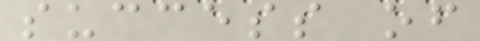success of
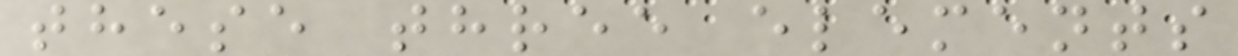these three elements
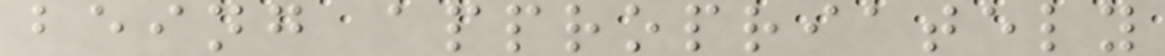being appropriately
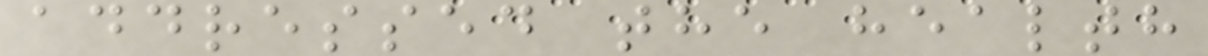addressed the health
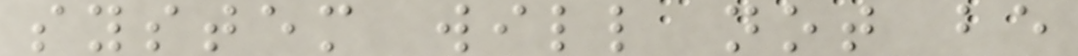system will not be
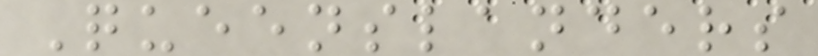Queenslanders
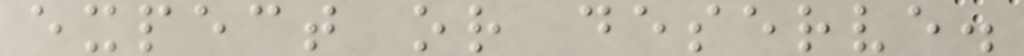expect or deserve.
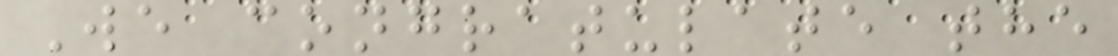We congratulate the
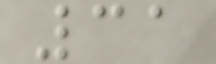31
